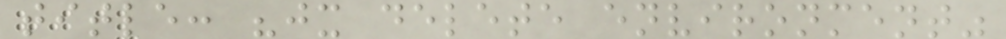title: "jx delete environment"
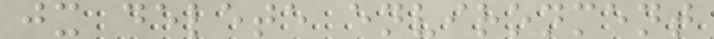jx delete environment
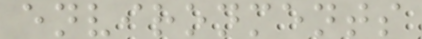environments
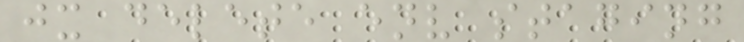jx delete env staging
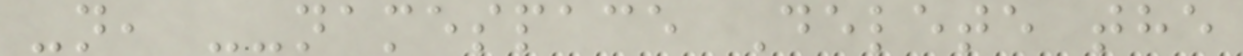-n, --namespace Delete the
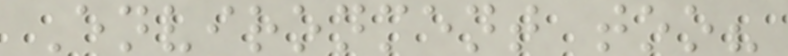Environment too?
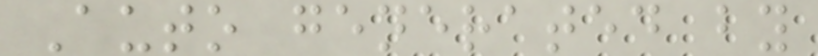Auto generated by
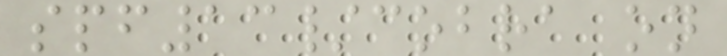spf13/cobra on
